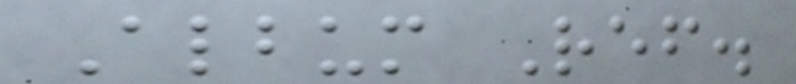Album Ref.
